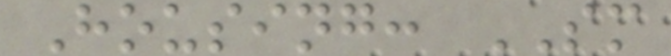Housing: SM
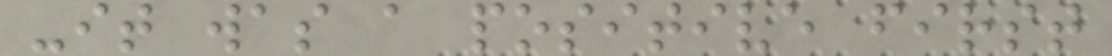-it was a positive first
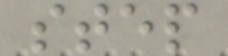step
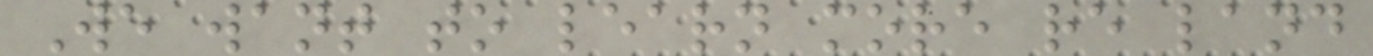We want to learn more re land
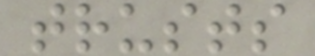trusts
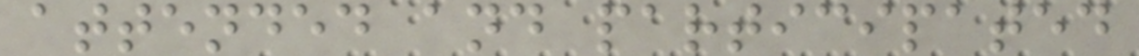attended and participated
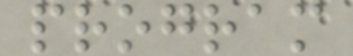program
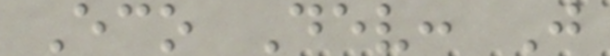Eco Dev: J
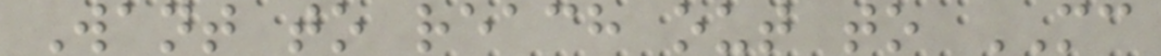Want to reach out to MC
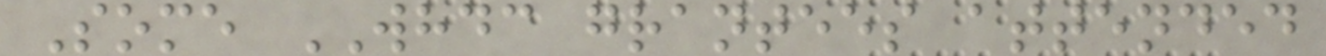Some WHDC grantees attended
